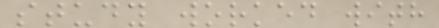study worked with
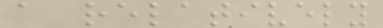a relatively
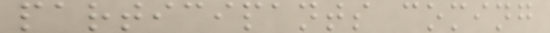participants coming
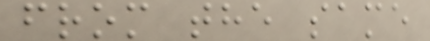from the same
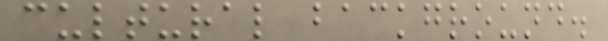cultural background.
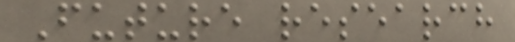Future research
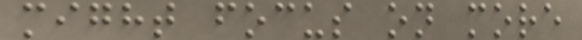might focus on more
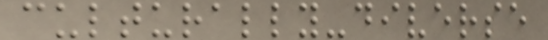culturally-diverse
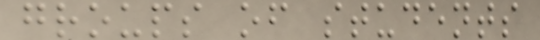groups of students
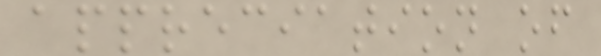appreciation of
